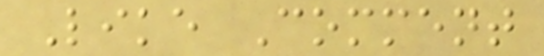Like Comment
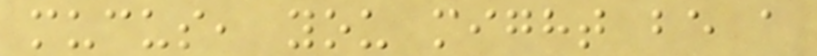mucus, you might be a
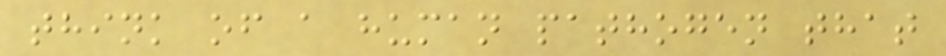think of a human pathogen that
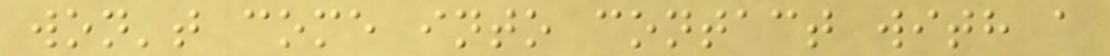won't come into contact with a
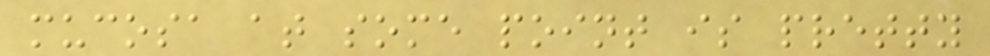mucosa at some point is pretty
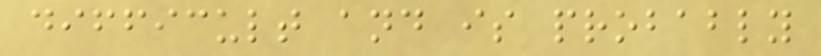difficult and is probably
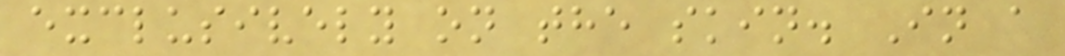exclusively on the skin. In a
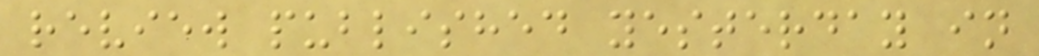review published yesterday in
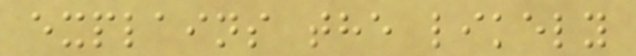explains the likely
